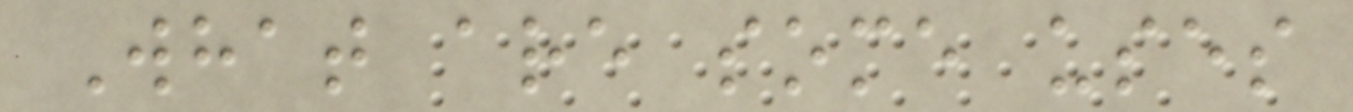What are some uses
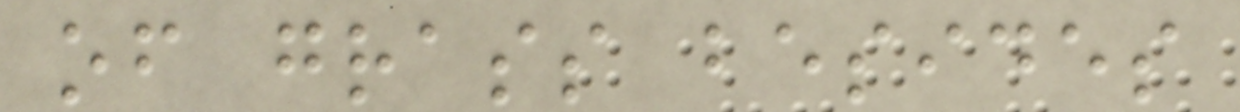of grass besides
